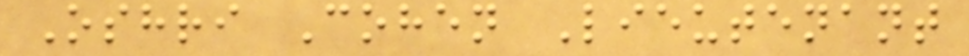Oshri Cohen Lieutenant
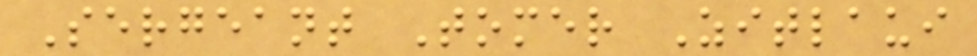Sergeant Tomer Zitlaui
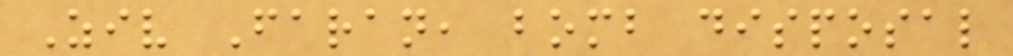Ziv Faran, bomb disposal
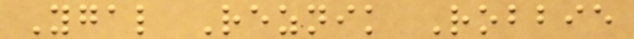Ygal Reznik Robbie
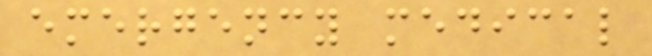emergency medical
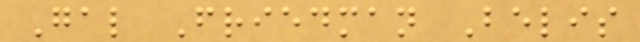Gal Friedman Belis
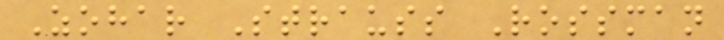Zohar Strauss Rossman
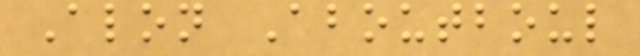Alon Aboutboul
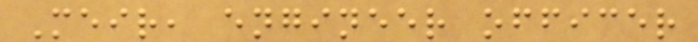Meir, engineer officer
